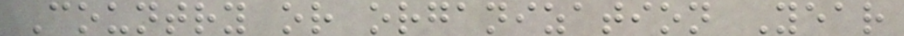Country or organization Year
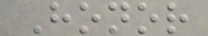Honor
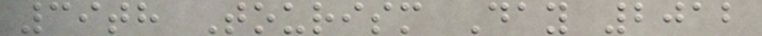39th Tourism Day 2012
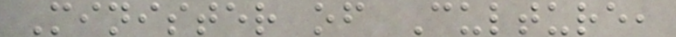Minister of Culture,
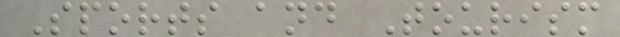Sports and Tourism
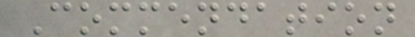Commendation
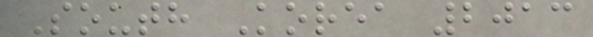South Korea 2013
